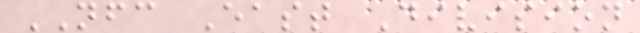NFC East Division
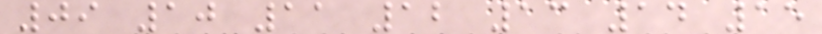09 10 11 12 13 14 15
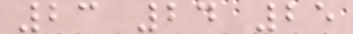23 24 25
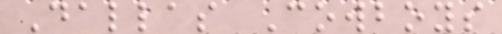Dallas Cowboys
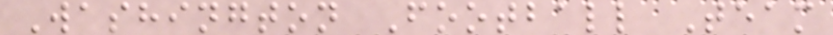Washington Football Team
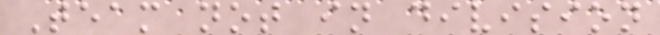Team not in division
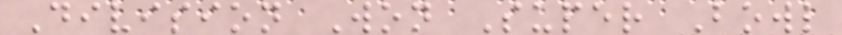Division Won Super Bowl
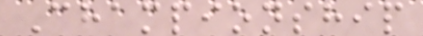Championship
